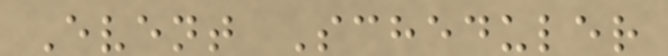Event Scheduler
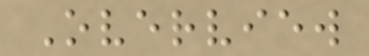Overview
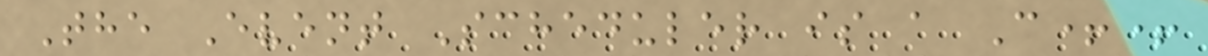The Event Scheduler is a C++
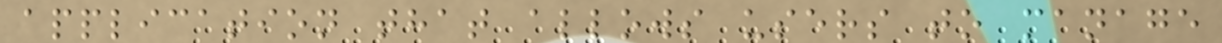application that allows users to manage
